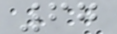67
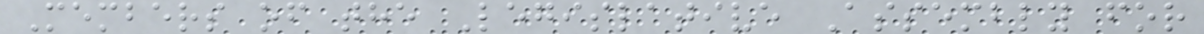Members of the Legislative Assembly for
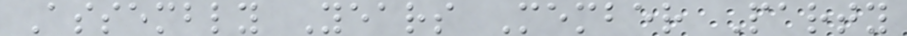Assembly Years Member Party
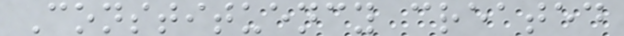Constituency created
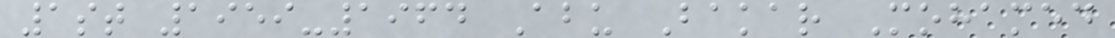1st 1959-1964 Abu Bakar Mohamed
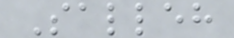Salleh
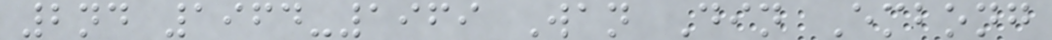2nd 1964-1969 Wan Din Embong
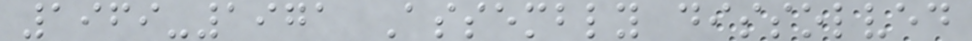1969-1971 Assembly dissolved
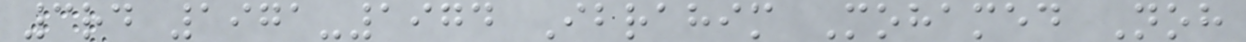3rd 1971-1974 Ibrahim Mohamed Noh
